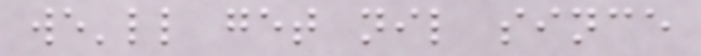we'll get nil since
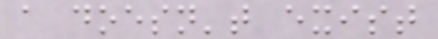a doesn't exist
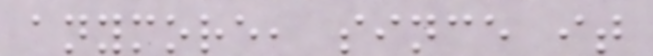anymore, since it
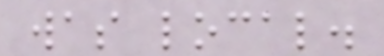was local.
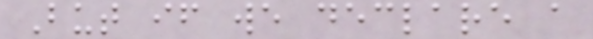But if we declare a
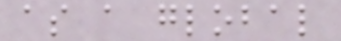as a global
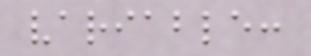variable:
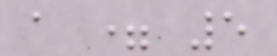a = 5
